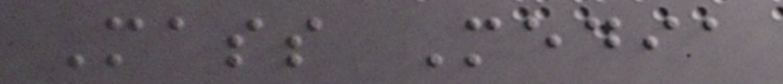Mass Media
